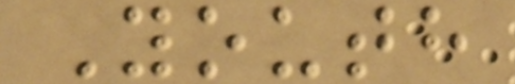Youth
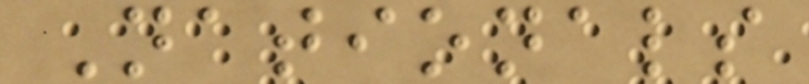Nationals
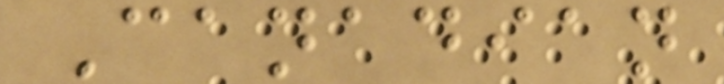Canadian
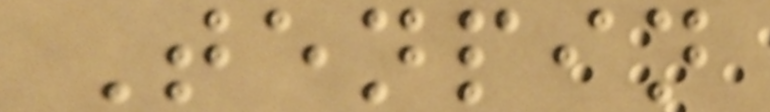Tenpin
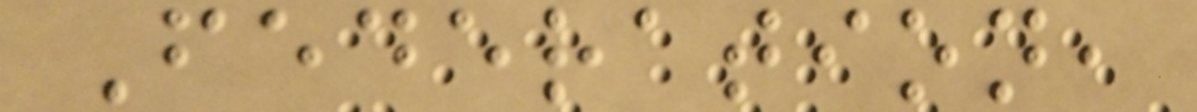Federation,
